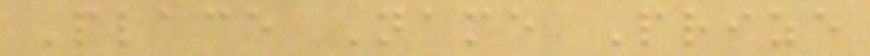Place Name Prize
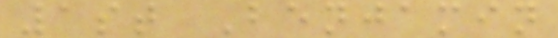1st Benjamin
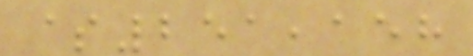$251,158
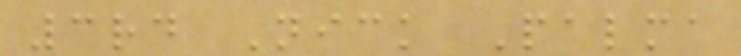3rd Nick Palma
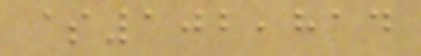$102,814
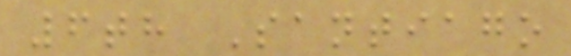6th Santiago
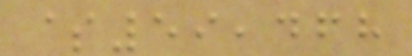$59,468
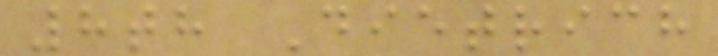8th Dietrich
